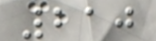210
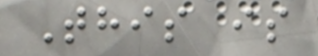This is
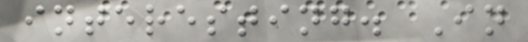interesting. In
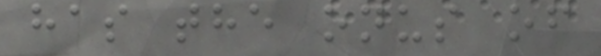has the onus of
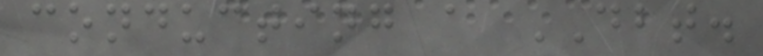conducting a DBT.
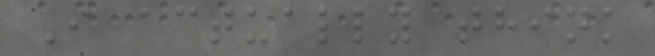I actually think
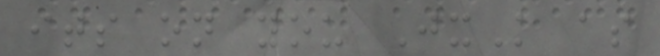its on you JxK as
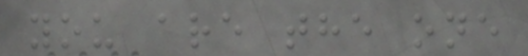you are the one
